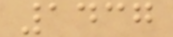1437
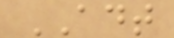ADT
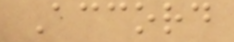Accord
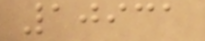10931
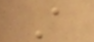A
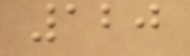120
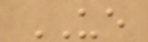UE
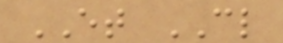ET CL
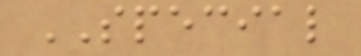SPECIAL
